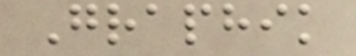Graphik
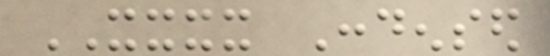XXXX Condensed
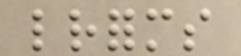letterforms
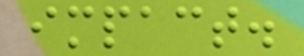impact.
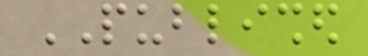PUBLISHED
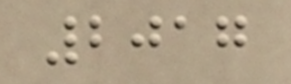2017
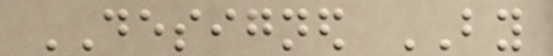DESIGNED BY
